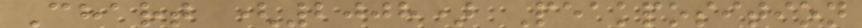Chart (2008) Peakposition
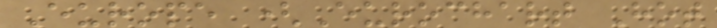Europe (Eurochart Hot
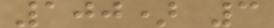100) 3
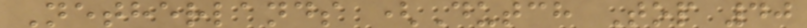Netherlands (Dutch Top 40
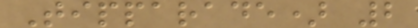Tipparade) 2
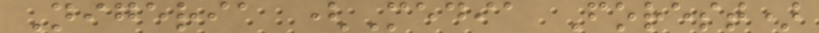Nigeria (Media Forest)
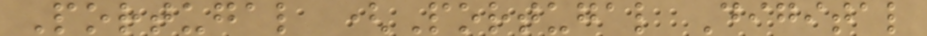Portugal (Portugal Digital
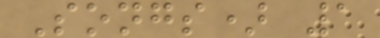Songs) 1
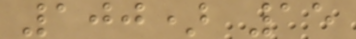100) 15
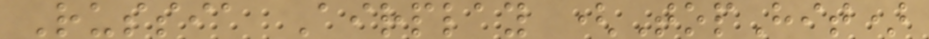Russia Airplay (TopHit)
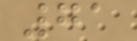71
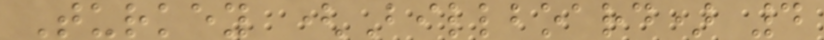Turkey (Billboard) 4
